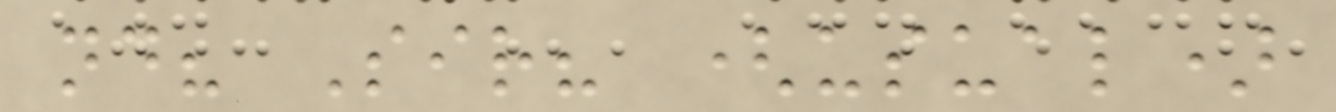nd? Sir? (usual)
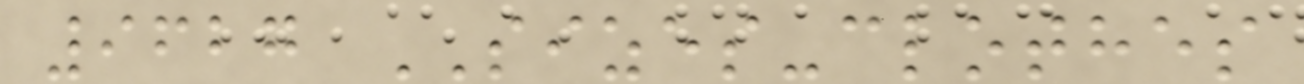9627 SIZES-clothes
